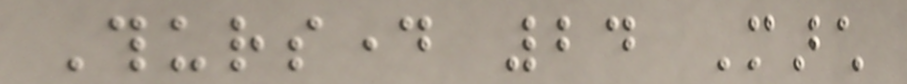Thursday 24 March
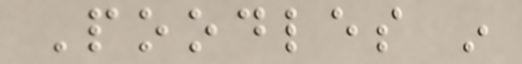Poodles in
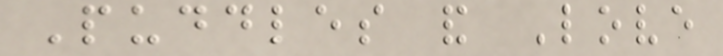Puddles and Love
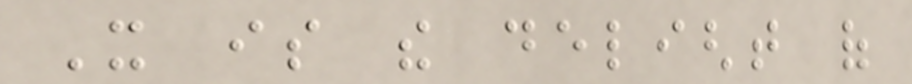It is the delight of
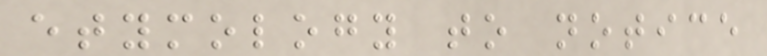etymology to notice
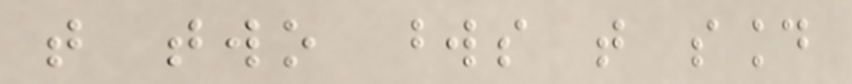that two words that sound
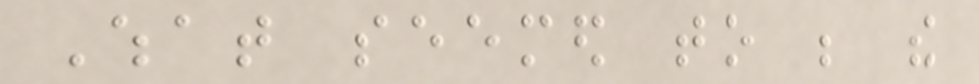What seemed to be the
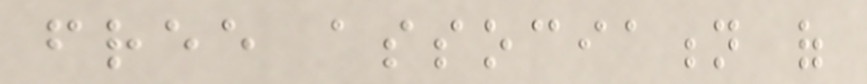free association of
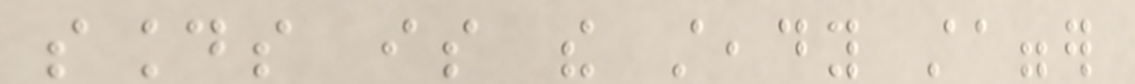sounds is the steady stagger
